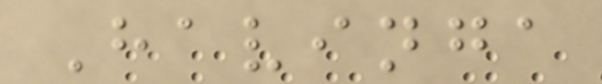Havinga
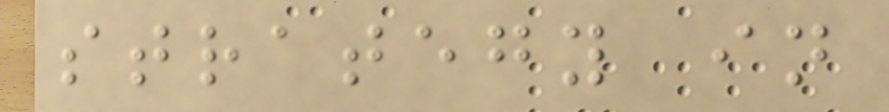strategy in
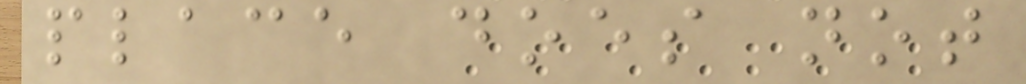place does not
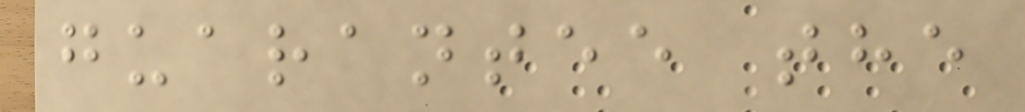guarantee the
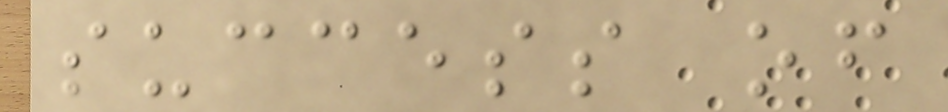success of
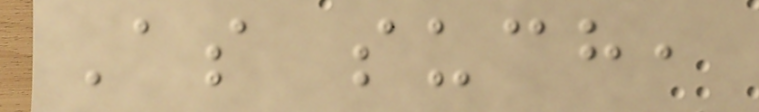As such,
